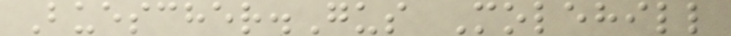Buescher.Gus Molehill
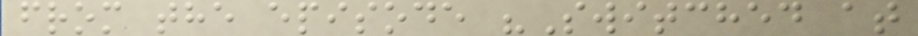from the episode "Switched at
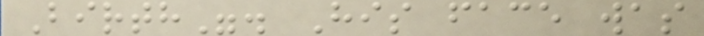Birth". His face was
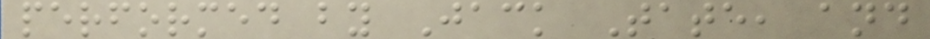performed by Jack Tate, and
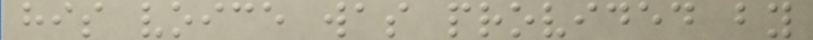his voice was provided by
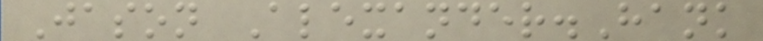Jason Alexander.Hank
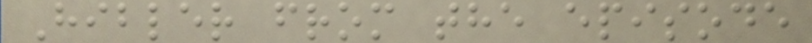Hibler from the episode
